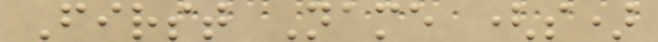First Name (s)
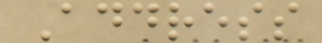Address
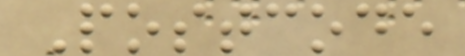Postcode
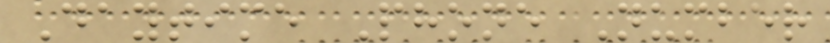Daytime Phone Number
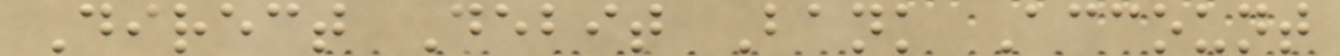Direct Debit Bank Account
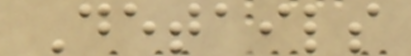Details
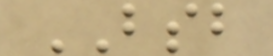BSB
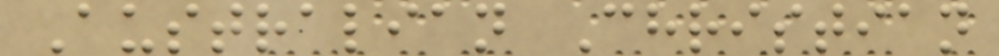Australian Christian
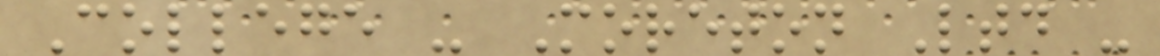College - Moreton Ltd -
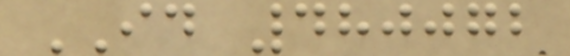ID 480072
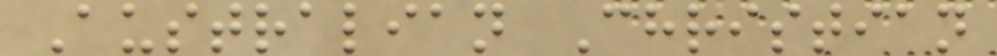Australian Christian
